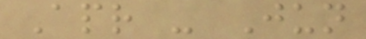Apr - Jun
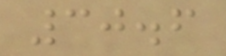30.6
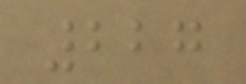227
